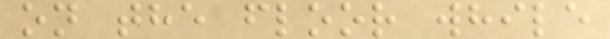on the floor while
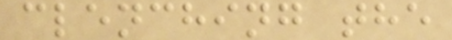clenching the
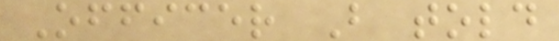Officer B told
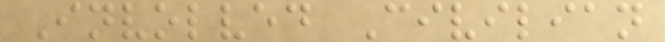Involved Civilian
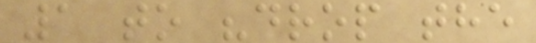1 to "drop the
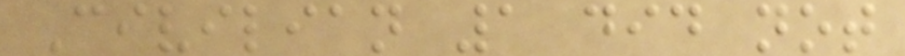Civilian 1 did not
